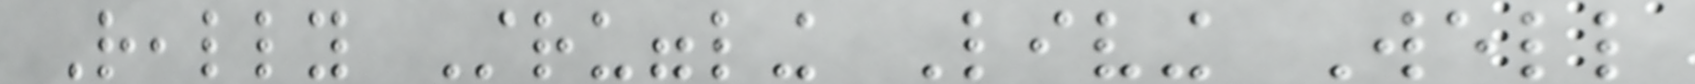Really Struggling Living Well
